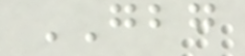GBG
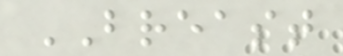BREAST
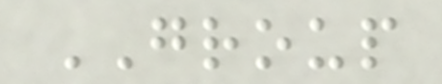GROUP
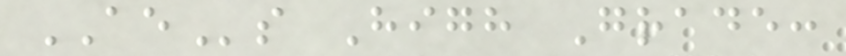AEs High Grade:
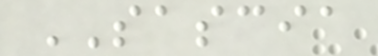SASCIA
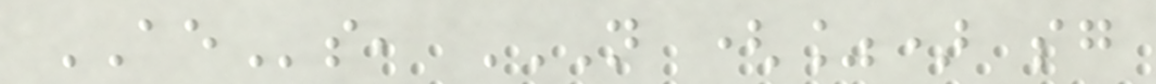AEs, N (%) SG
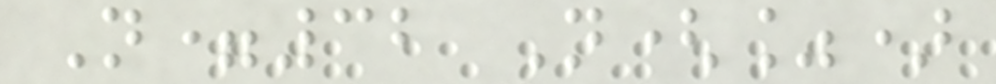N=32 N(%)
